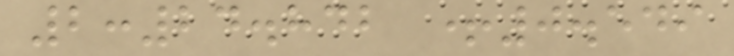2:24.842 +0.549
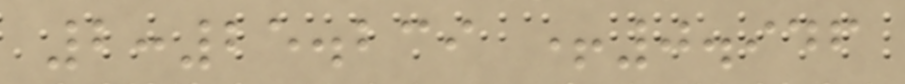2:25.239 +0.946
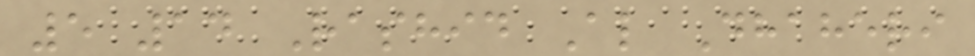5 14 Rashid Al Dhaheri
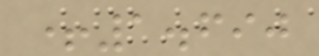+1.690
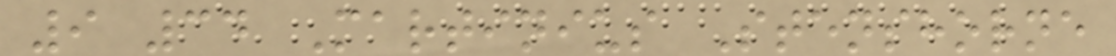9 34 Martinius Stenshorne
